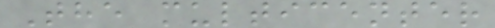The multicenter
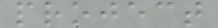project
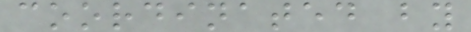coordinated by
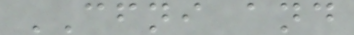CFNI and
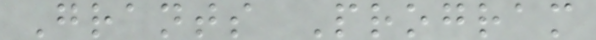Grants Program
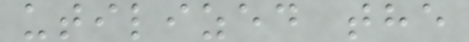utilized the
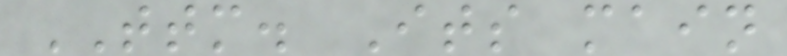TTM. Its main
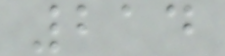214
